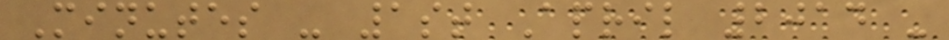Minutes - 1st April 2014 -
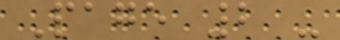Page 2 -
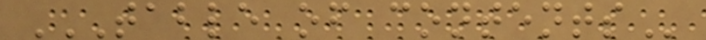TABLE OF CONTENTS
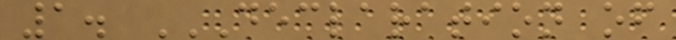1. DECLARATION OF
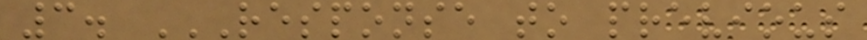3. RESPONSE TO PREVIOUS
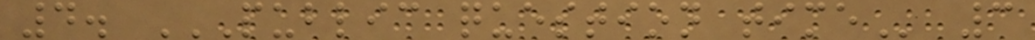4. PUBLIC QUESTION TIME 3
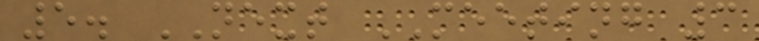5. NEXT MEETING 3
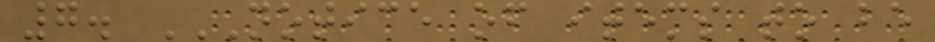7. NOTICE OF ITEMS TO BE
